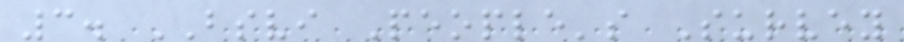3. BSVI People's Survey
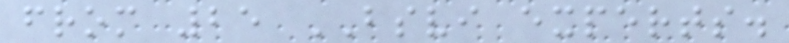from 25 BSVI experts.
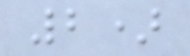2)
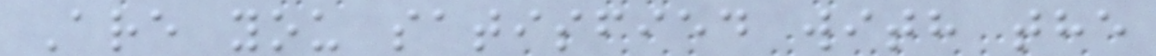Are you satisfied with the
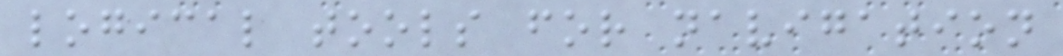logical tools for navigation
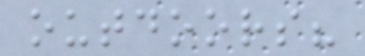outdoors?
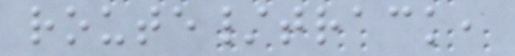route/track,
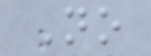No
